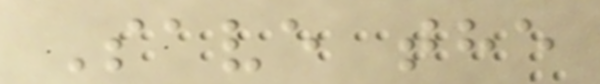Save the
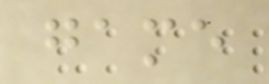game
